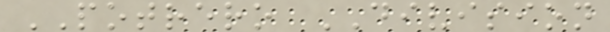POTRERO DIVISION
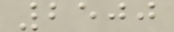2500
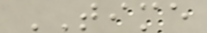TIME
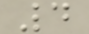4
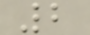2
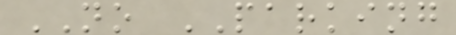NO PARKING
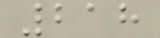218
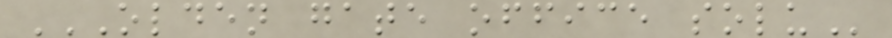OLDEN GATE OFFICE SOLU
